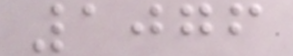1076
